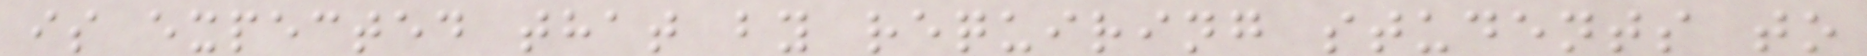is expected that by requiring students to
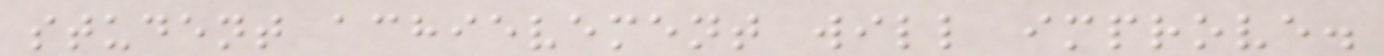student achievement will improve.
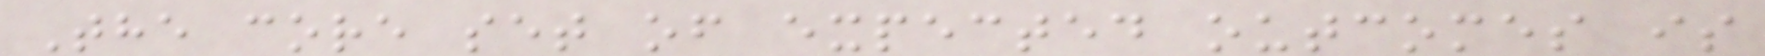The core set of expected outcomes is
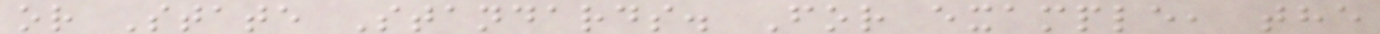or State Standards. For example, the
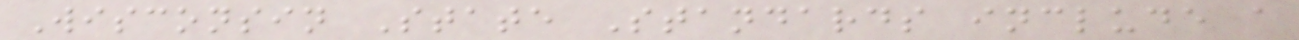Wisconsin State Standards include a
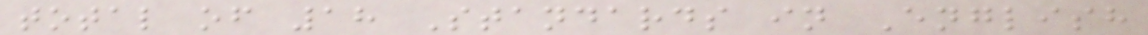total of 18 Standards in English
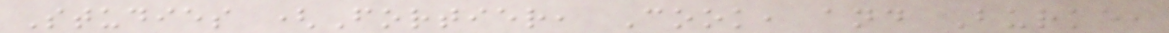Studies (Fortier, Cook, and Burke,
